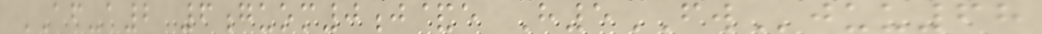AF-a2 6guom0j&e H5FWjuu68
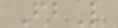FbL
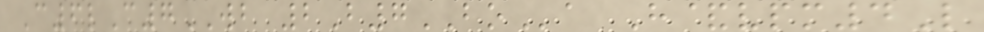C6lC7WB 2B7BOa H&vpm4L
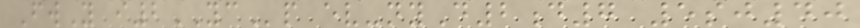FwY i2YCp ev-nyD2d7 5sj40
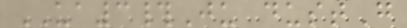UA3#Ju dustG
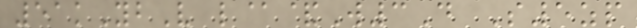51kYbV l@&W3D S5zp
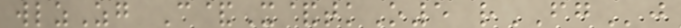wlzZg C&X&tkO5 rFGj
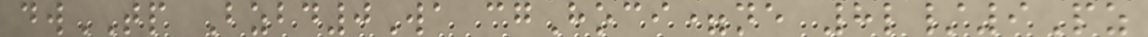dwTP Bzbd0Wa cgHoci=ne 8l/9Pz
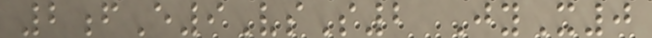2fE9VsS2 JyX0
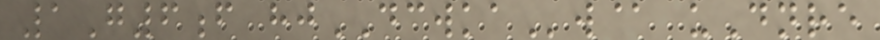1G6f hjDCWKAw@ uDnre
